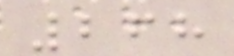268
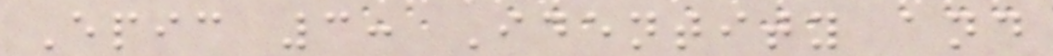Epic 3: Identity and
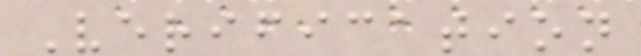Verification
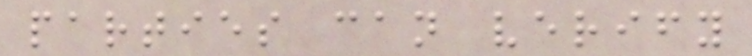parties can verify
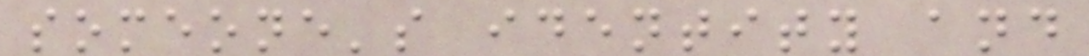someone's identity and
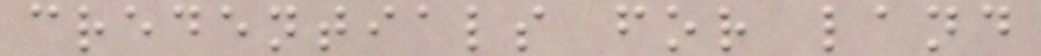credentials for land
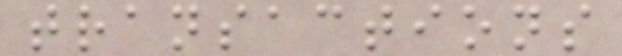transactions
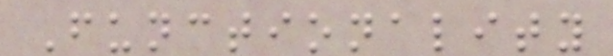Functionality
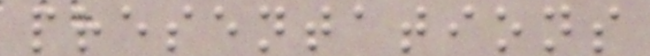presentations
